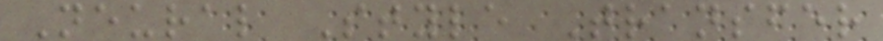Neural Style Transfer
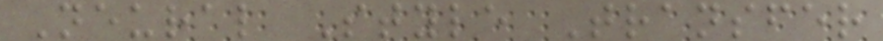Neural Style Transfer
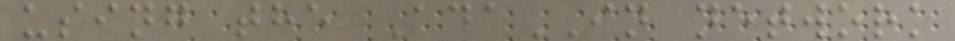using the AdaIN network
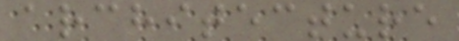architecture
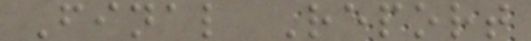Final Report
